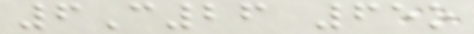6C26 65o
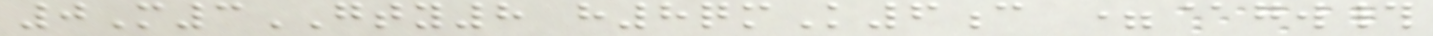0M3GTY8 h8qmK6c =@gw#
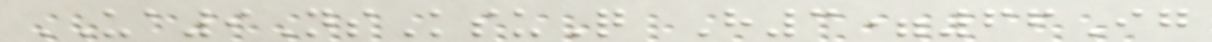UA9NsKsuQ H3=66Ig
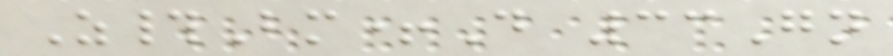Z#Bm+D 33Gn
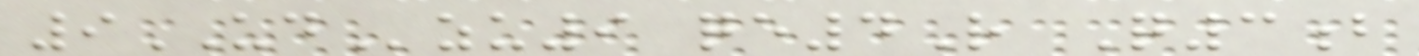9UDzu9 qe4R Q3b
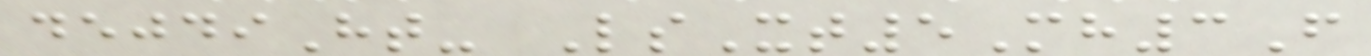dejdiHt- LsXt5Mh3F
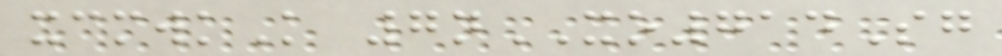xcmwkK 7nXO714Sg
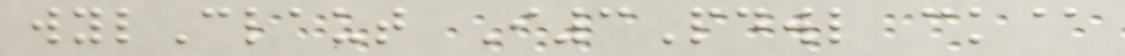wylClaut I3Pdwl ck@
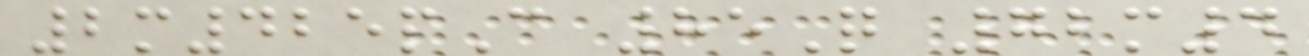2m425pC 85Q 72m4
